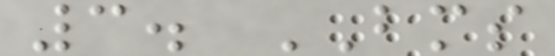3. BMS
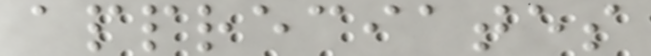appreciates
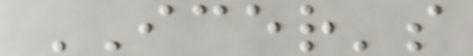ICER's
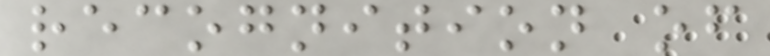recognition of
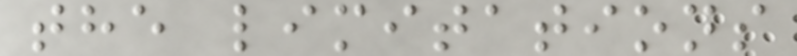the limitations
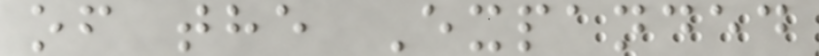of the Expanded
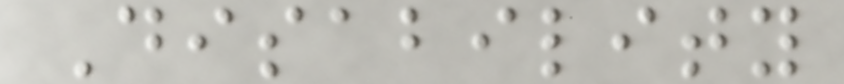Disability
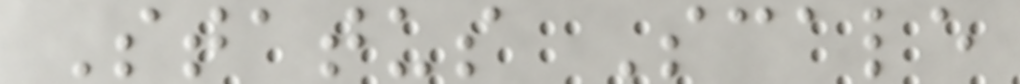Status Scale
